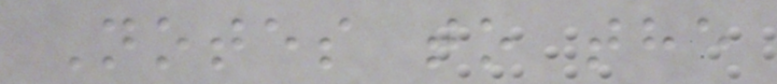Notes to the
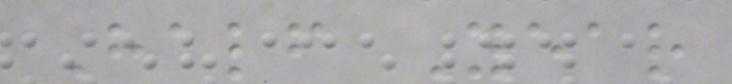Half Year
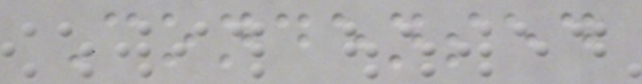Condensed
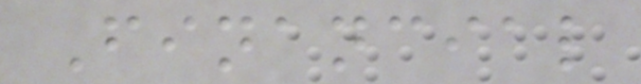Financial
